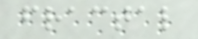fractal
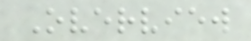Overview
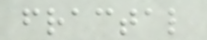fractal
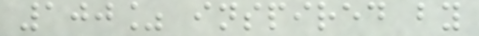100% inspired by
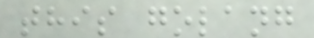this golang
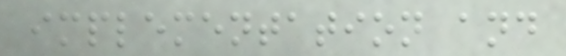implementation and
